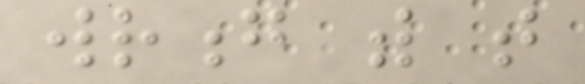wrong with that
